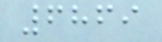6869
